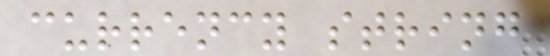currency string
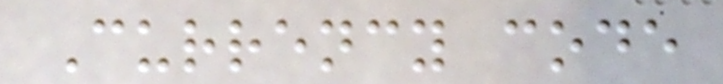Currency code
